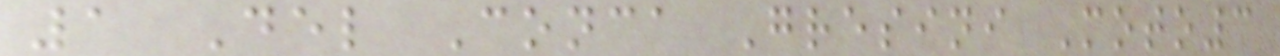1 Del Conca Gresini Moto3
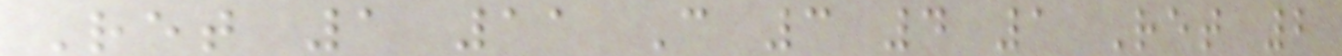Ret 1 11 C 3 4 1 Ret 2
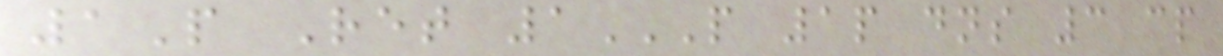1P Ret 1P 1P DNS 3 CP
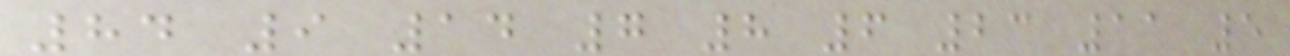84 9 14 7 8 6 23 11 5
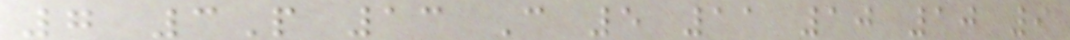7 3P 13 C 5 11 10 10 9
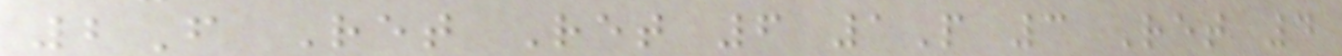2F Ret Ret 6 1P 3 Ret 4
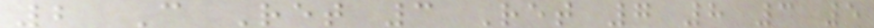2 C Ret 3 Ret 7 8 3 5
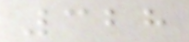328
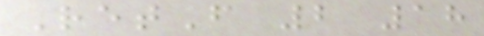RetF 2 18
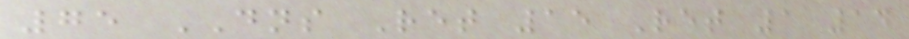75 DNS Ret 15 Ret 1 14
